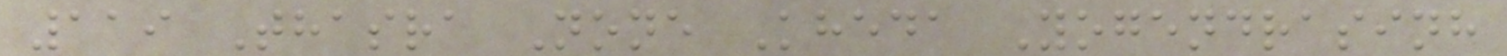119 Thasra None Kheda Yogendrasinh
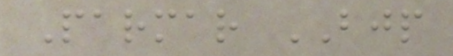Parmar BJP
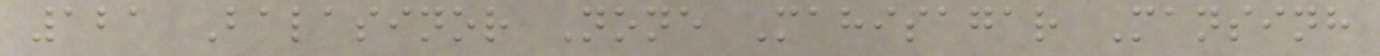121 Balasinor None Mahisagar Mansinh
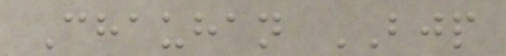Chauhan BJP
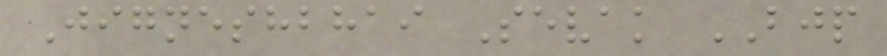Jigneshbhai Sevak BJP
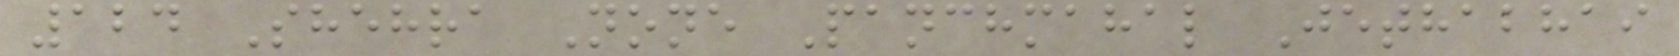124 Shehra None Panchmahal Jethabhai
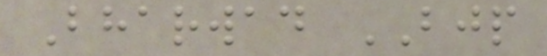Bharwad BJP
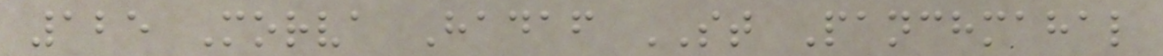125 Morva Hadaf ST Panchmahal
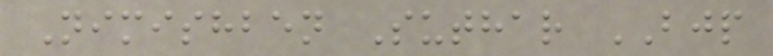Nimishben Suthar BJP
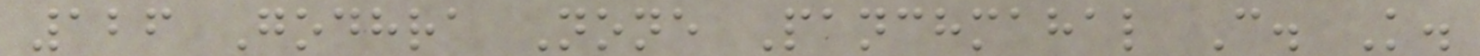126 Godhra None Panchmahal C. K.
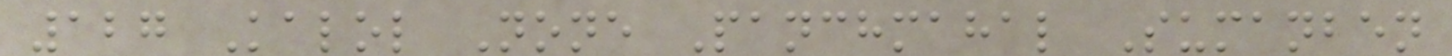127 Kalol None Panchmahal Sumanben
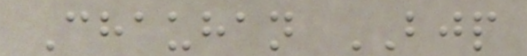Chauhan BJP
